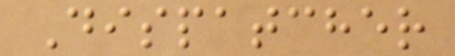Dispatcher
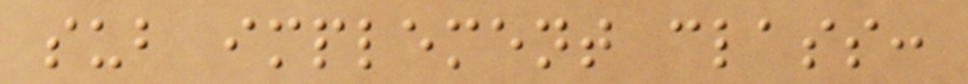sub implement class:
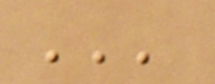'''
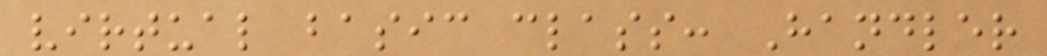virtual basic class: Handler
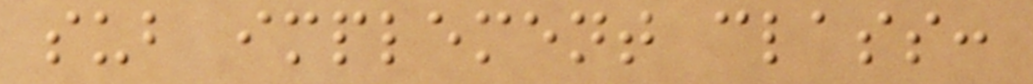sub implement class:
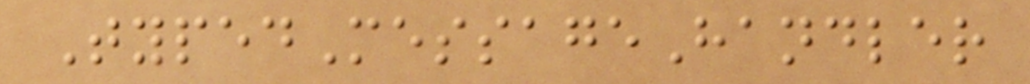TypedMessageHandler
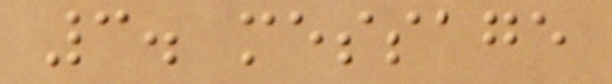3. message
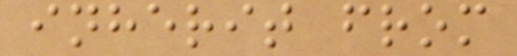inherit from
